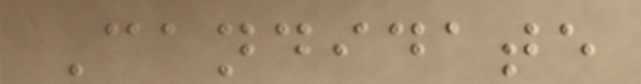Candidate
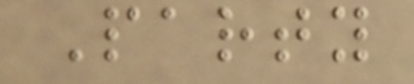Party
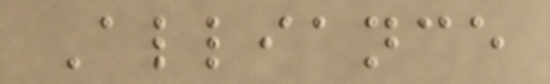Alliance
